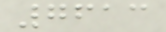7613
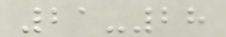21-28
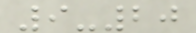9-20
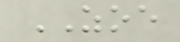ZOE
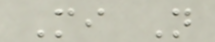Mi N
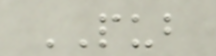PUB
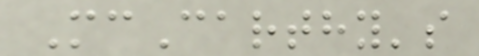McCarthy's
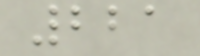221
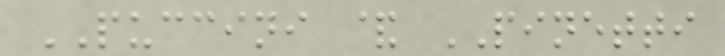PUCCINI & PINETTI
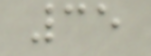35
